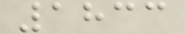1833
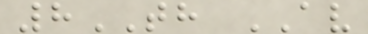8TH AV
